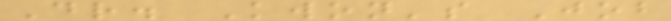Dr. Kwon's Job
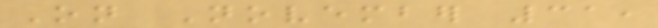On November 31,
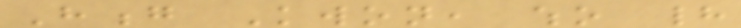Hong Kwon, who had
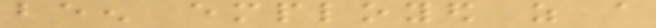been employed as a
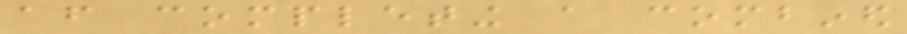after completing a combined
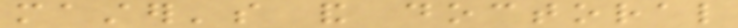master's and doctoral
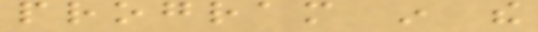program in the
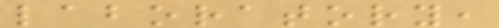laboratory,
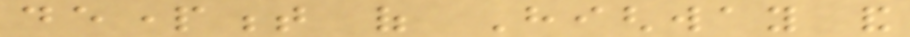department of Highway and
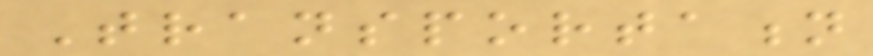Transportation
